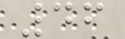46
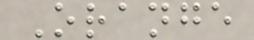Orange
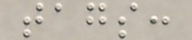tags:
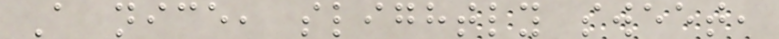A nice, slightly sweet,
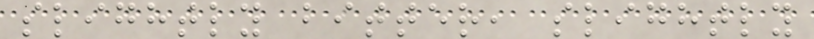slightly bitter, slightly
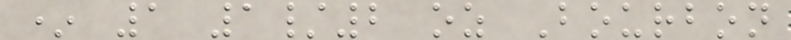* 1 1/2 oz Bourbon
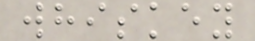whiskey
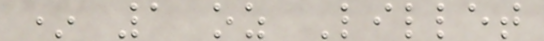* 1 oz Lillet
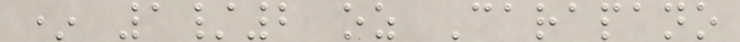* 1/2 oz Carapano
